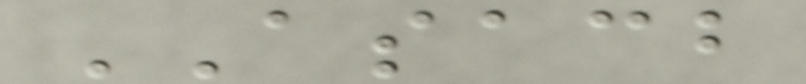ASACB
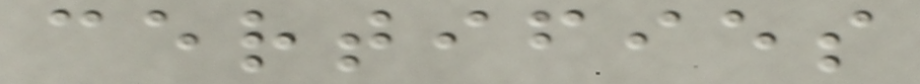certifies
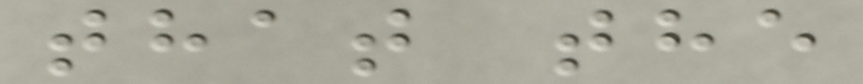that the
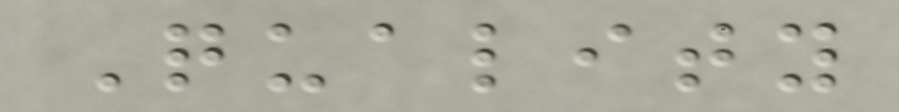Quality
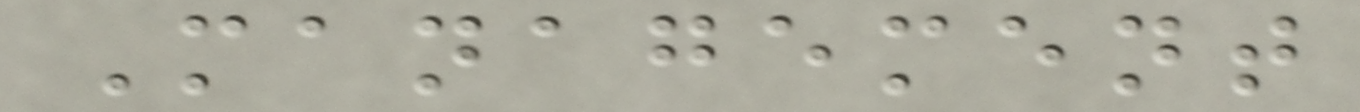Management
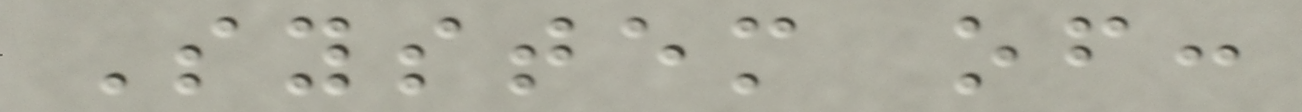System of:
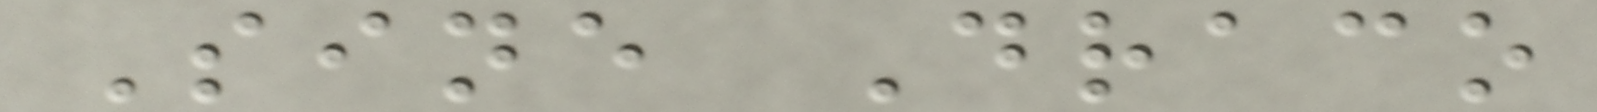Sine Draco
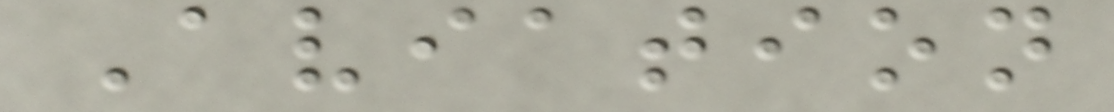Aviation
